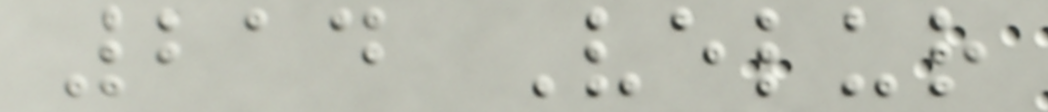214 Velur
